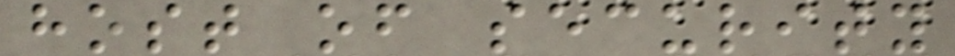host of security
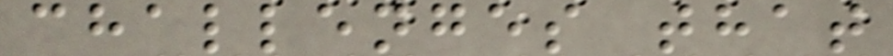challenges that
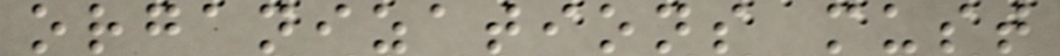organizations must
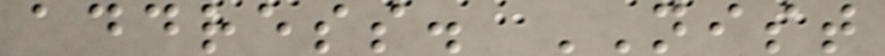address. NIST
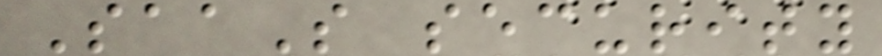SaaS security
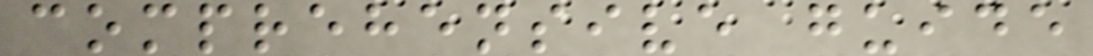comprehensive guide
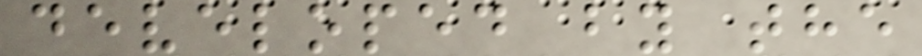developed by the
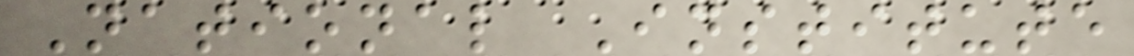National Institute
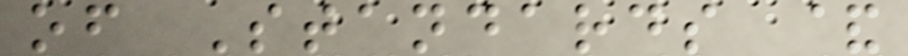of Standards &
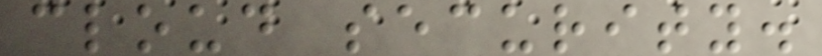cloud security.
